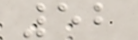52
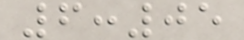6:05
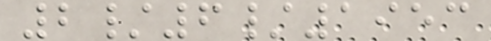2/6/1953
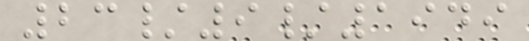23/9/1949
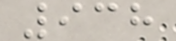938
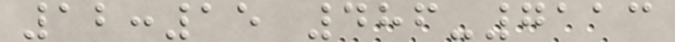12:15 486-7113
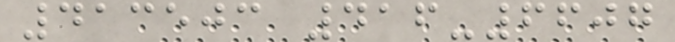413503 416-6607
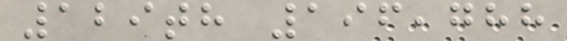129th 196,788
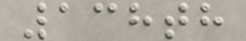138th
